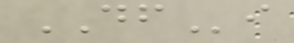DFi
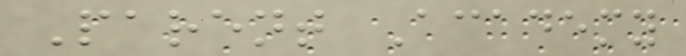Parent Academy
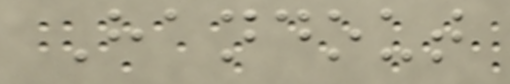Handout
